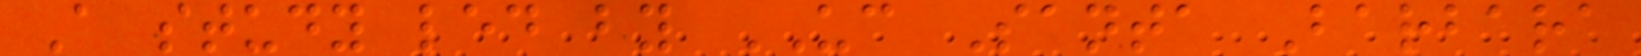A study led by UC Santa Barbara
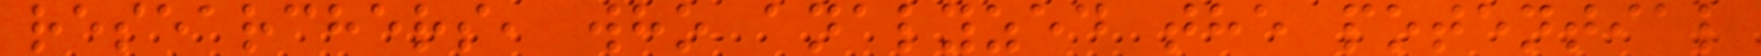researchers, who analyzed the potential
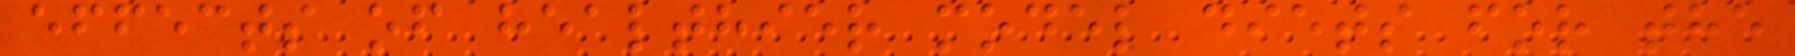effects of healthier model diets for the
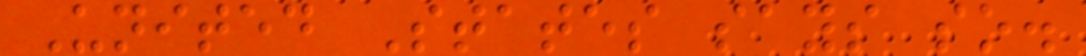United States says so.
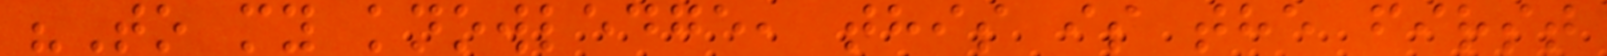"To my knowledge, this is the first
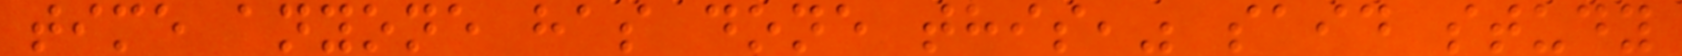time anyone has done this," said study
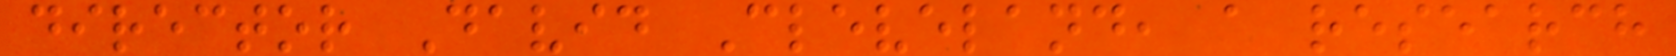director David Cleveland, a research
